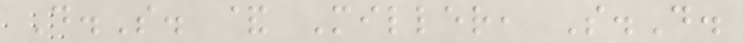D.S. & Miller, S.D.
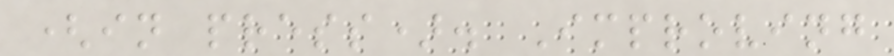(in press). Improving
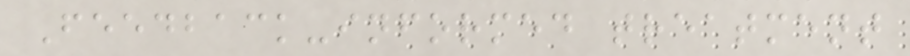Feedback-informed treatment
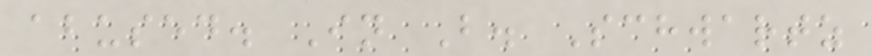abused. In B. Schwartz
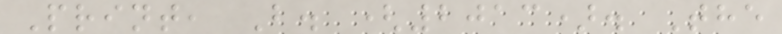Print, B. (2013). The
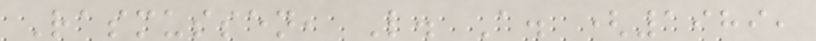Rasmussen, L. A. (1989,
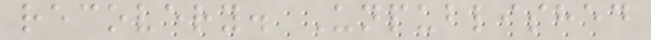recovery. Unpublished
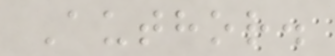Author.
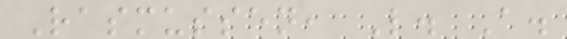Rasmussen, L. A.
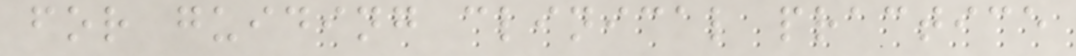for guiding clinical practice
